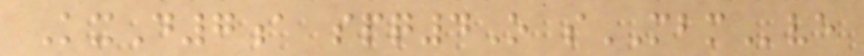KxD7a spq4O sMBMve
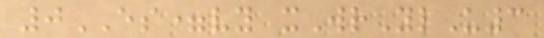0ES=vy xWrYlU3
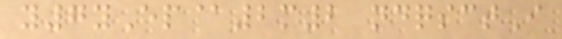y7yEp@2m2 ndqsctI
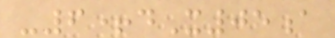-6+dX05a
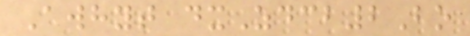Awhyt dxZdcb2Bo
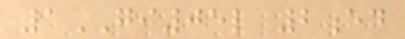1GI05l 2ed
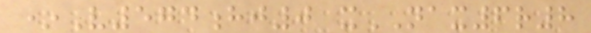*V574hj0 xNAX6r8
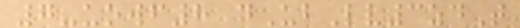7-uowf8 dUbLv3zdT
